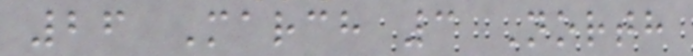26 March 3 North
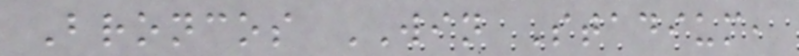Broncos WIN Stadium,
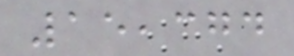15,374
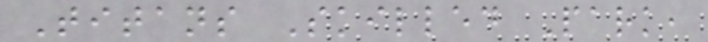Titans Skilled Park,
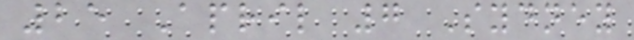25 April 7 Sydney
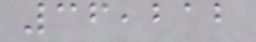36,212
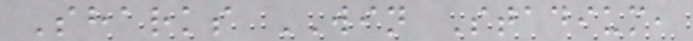Sharks WIN Stadium,
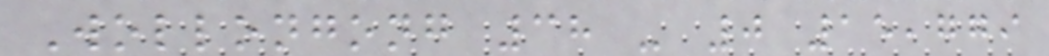Wollongong 38 - 0 15,779
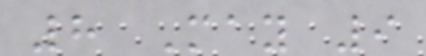8 May 9
